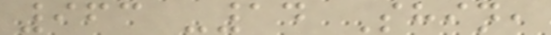963 -14 Shin,
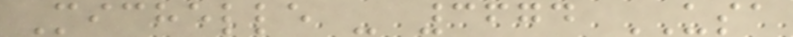Michelle - 3674 USA
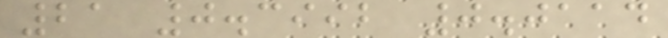21 0.3992 0.0114
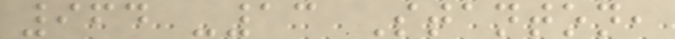964 -13 Stanton,
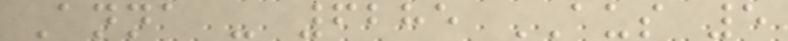Anna - 6285 AUS 5
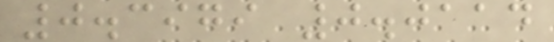0.3979 0.0114
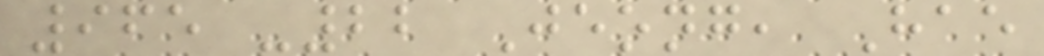965 -22 Jeong, Hae
